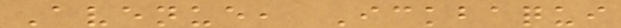Avenue, Ickbaqui
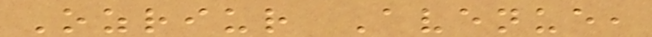Ozriur Avenue,
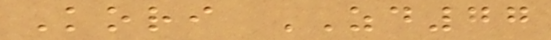Kori ZD77
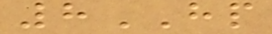8HP
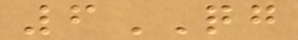6QG
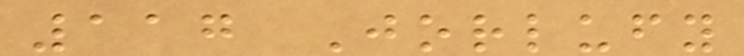117 Jorlufy
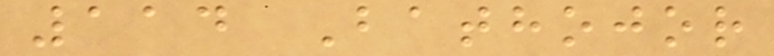114 Bathojor
